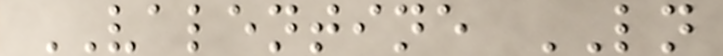VALENTINE LN
